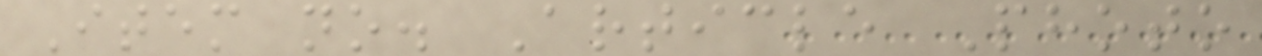Item no. Article Photo
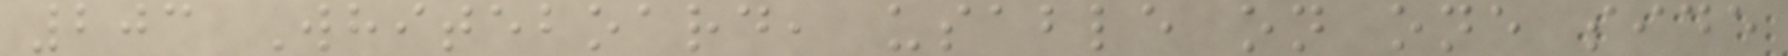203 Whiteboard, usable on one side
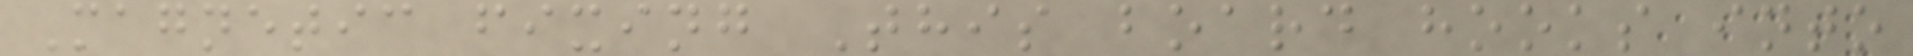Magnetic fixing This board hooks into
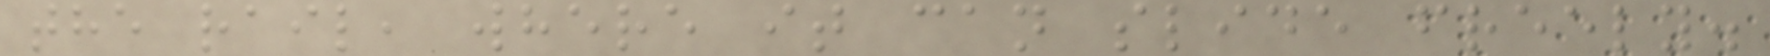the rail, where it can slide freely.
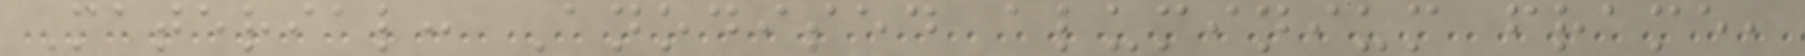Material: Anodised aluminium frame,
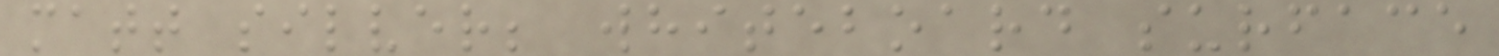matt silver; whiteboard surface
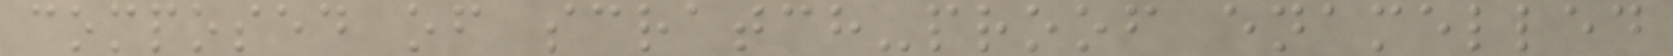composed of scratch-proof enamelled
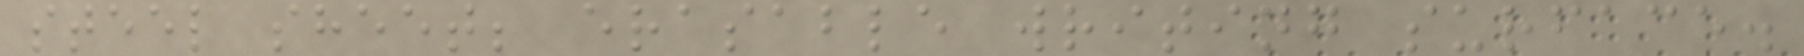steel sheet; erasable writing surface.
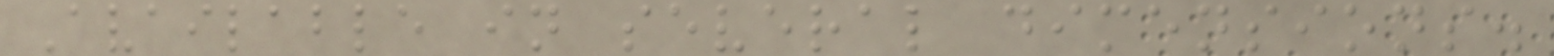Available in several dimensions.
